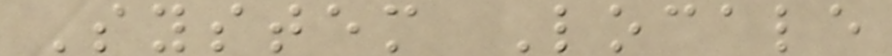System Locale
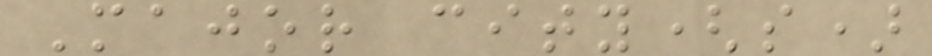Major city(s)
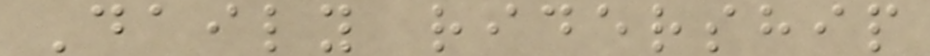Daily ridership
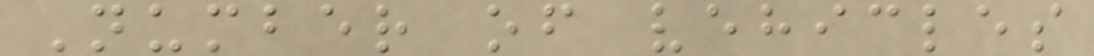Number of vehicles
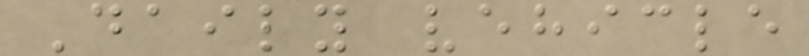Daily vehicle
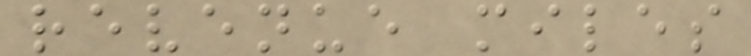revenue miles
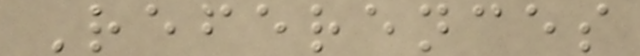References
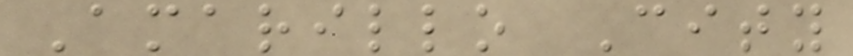Amarillo City
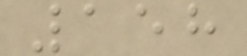158
